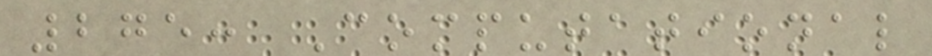275: Computational
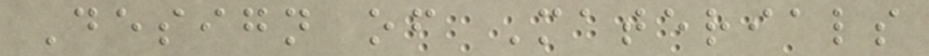Design of Materials
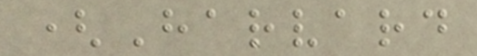(Harvard
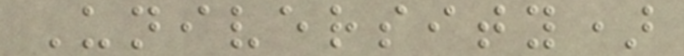University)
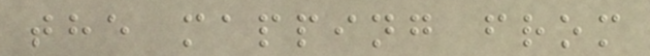the mapping from
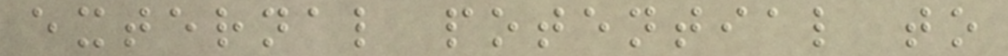external potential to
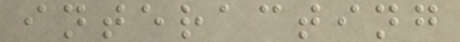interacting
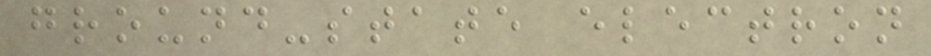ground-state electron
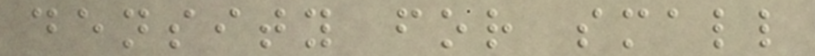density for small
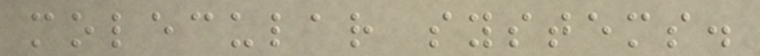molecular systems.
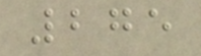275
